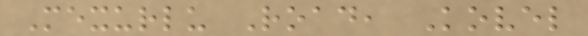Mexurlu Road, Kovel
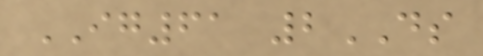IG61 2DS
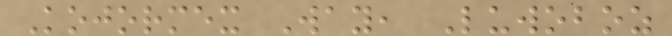Kojormex Way, Luwoboz
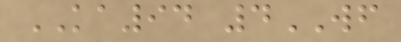KA94 4WF
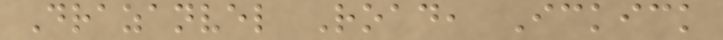Drazanvel Road, Ickick
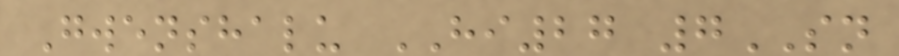Gwenshalu HI27 7SN
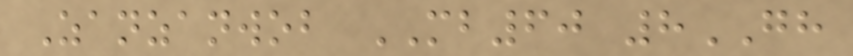Zanzanwob MB60 8GH
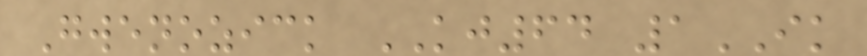Gwenozick KJ64 1IK
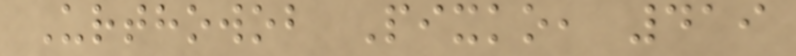Urthowob Pixko, 419
